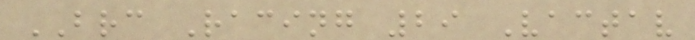BRC Racing 29 Vactav
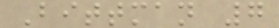Bittman 7
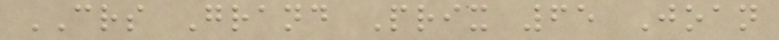CRS Grand Prix 65 Joan
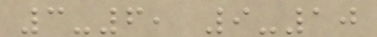3-6, 9-10
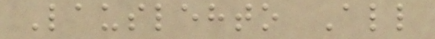Lauslehto All
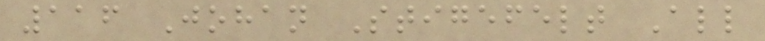116 Johan Stigefelt All
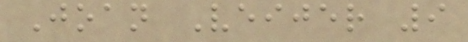Joan Veijer 9
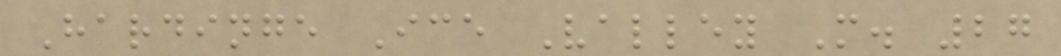Hardinge Ice Valley M. 27
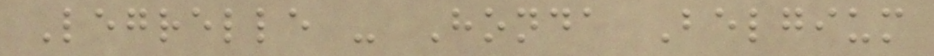Legrelle - Honda Belgium
